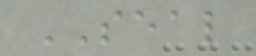SEAL
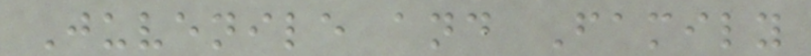Juvenile and Family
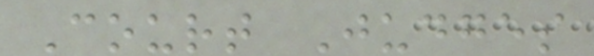Court Judges
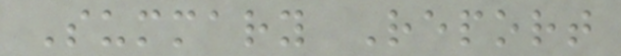Summary Report
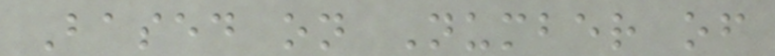Based on Number of
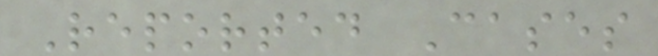Reported Cases
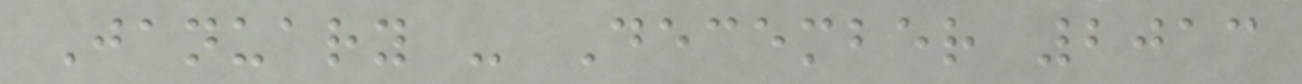January - December 2013
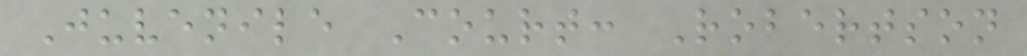Juvenile Court: Robertson
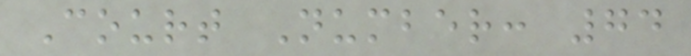Court Number: 74
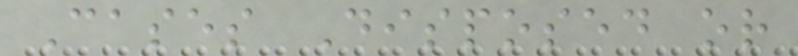Cases Disposed or
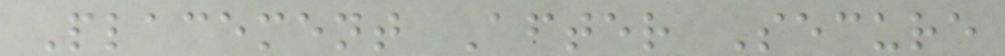Placement After Secure
